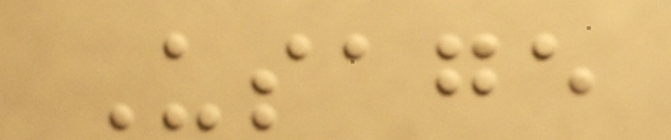Usage
